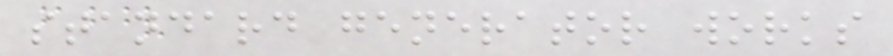standard generator works
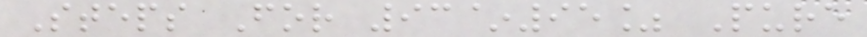Steps For 93~95% Pure
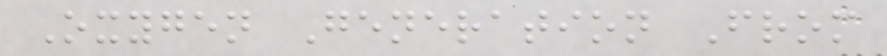Oxygen Generation From
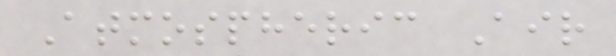Atmospheric Air
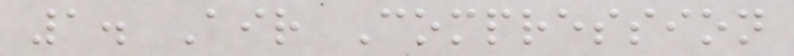1. Air Compression
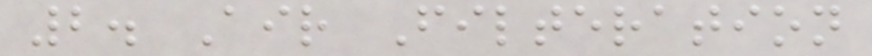2. Air Filteration
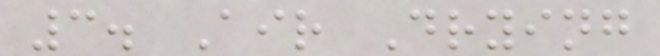3. Air Drying
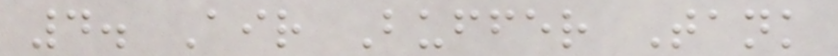4. Air Buffer Tank
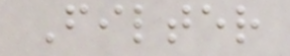Filter
